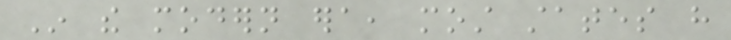In the modern era, most states have
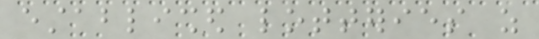established lotteries as
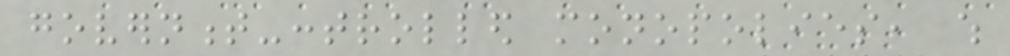government-controlled monopolies, which
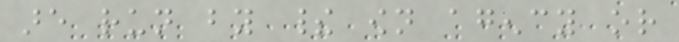are run by their own agency or
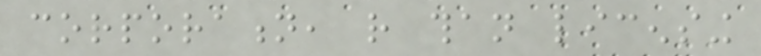corporation, rather than licensing
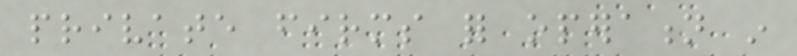private firms for operation in
